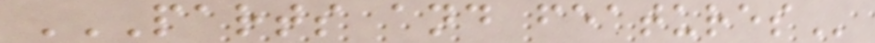PARTS AND FEATURES
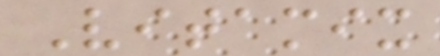Vitamix
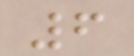6
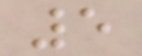5
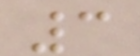3
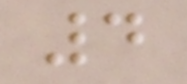4
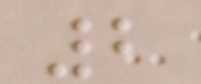2
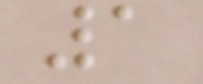1
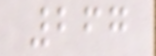267
